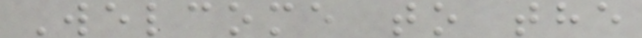Welcome to the
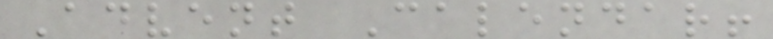Advent Calendar!
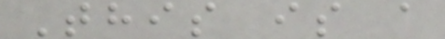This is a
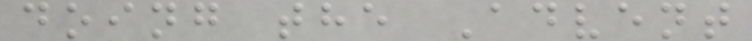doing the Advent
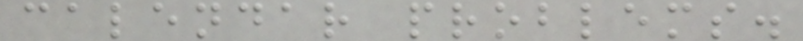calendar problems.
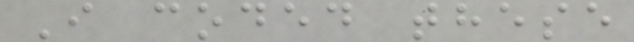I coded these
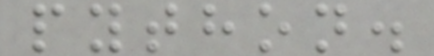python.
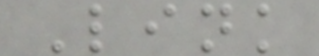Link
